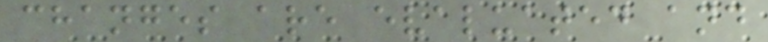changes are evaluated and
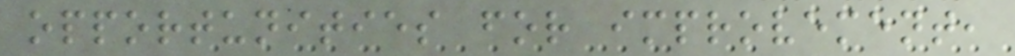opportunities for improvement,
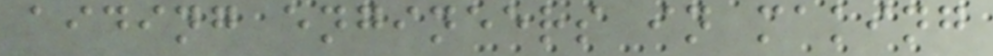aiding engineers in making
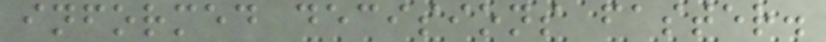informed decisions faster.
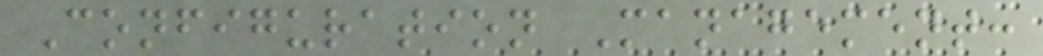Configuration Management:
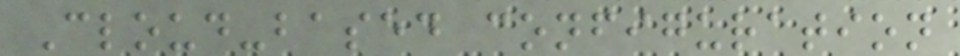Cloud-based configuration
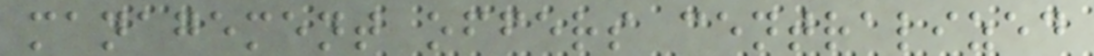management offers centralized
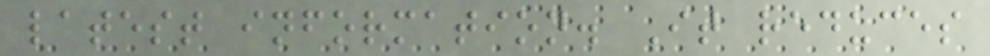latest information. It reduces
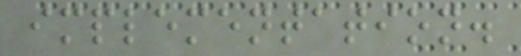implementation.
